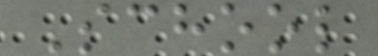School
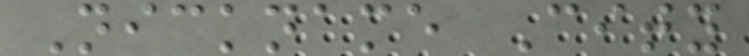Nickname City
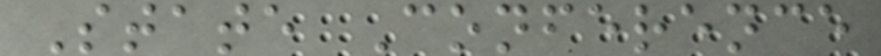State Conference
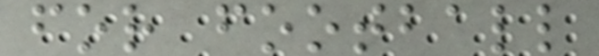for football
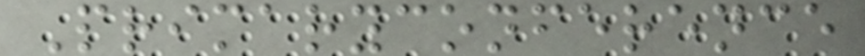Primaryconference
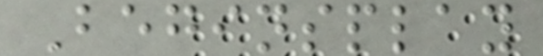Beginsplay
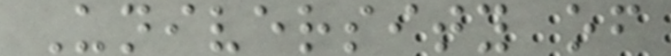University of
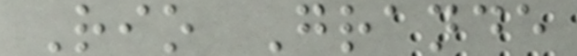Rio Grande
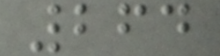264
